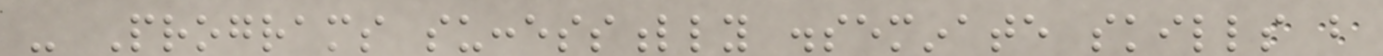- Programs successfully disseminate skills but
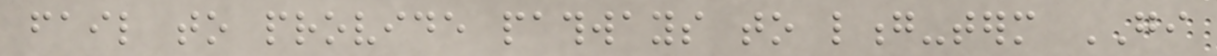fail to provide pathways to long-term GI
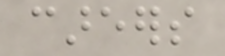careers
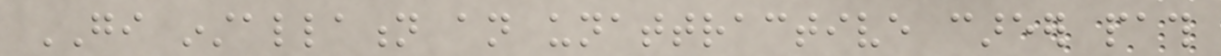GI installation an unattractive career path
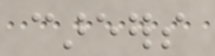careers
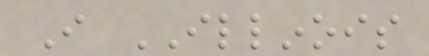I ILLINOIS
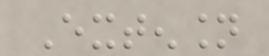Extension
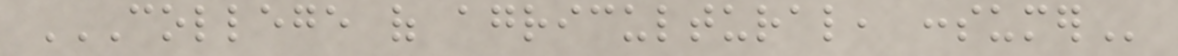COLLEGE OF AGRICULTURAL, CONSUMER
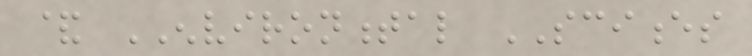& ENVIRONMENTAL SCIENCES
